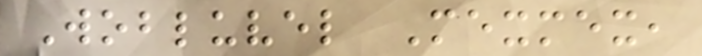Wobluvel Mexmex,
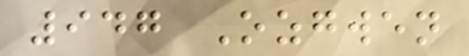947 Ozgwen
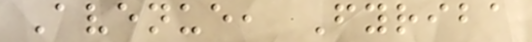Avenue, Fyriba
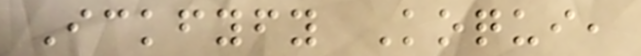Ickfyfy Koqui,
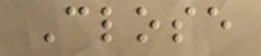Close
